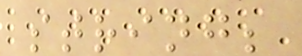string;
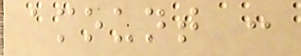amount :
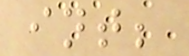int;
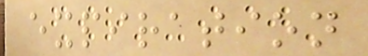expiration
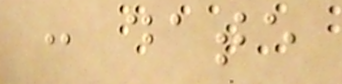: date
